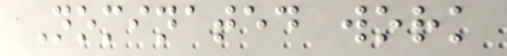Nominated work
